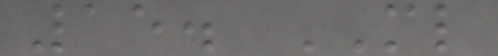15. ML
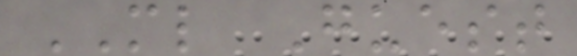ML Guest
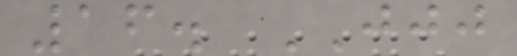16. JJJ
